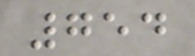754
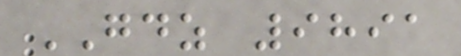GDZ 9891
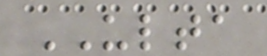ULTA
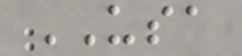USA
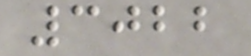3022
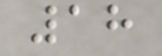18
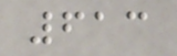613
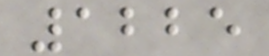1225
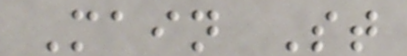Main St
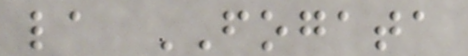la FOGATA
